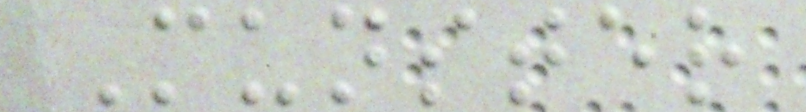Munster
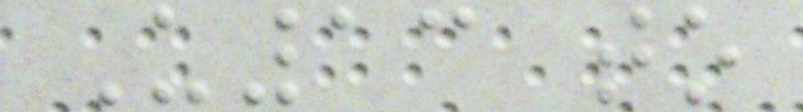U13 to
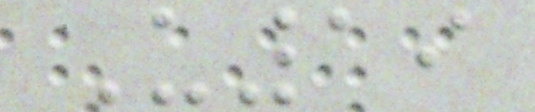U19
